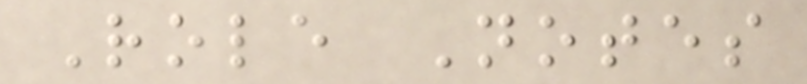Role Notes
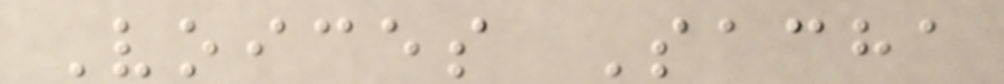Voices Sacha
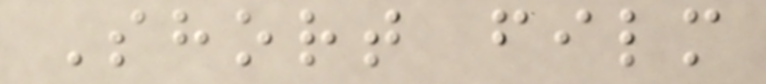Short film
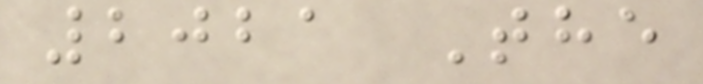2021 The
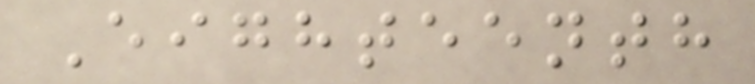Eighteenth
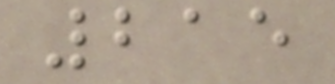215
